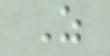Z
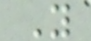Y
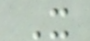X
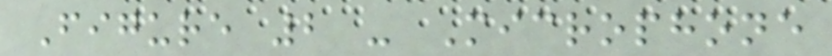Figure 2 - Microphone
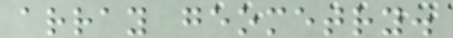array geometry.
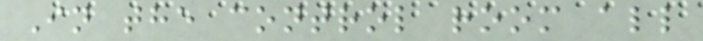In the control room all
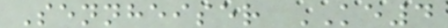Sennheiser KE4
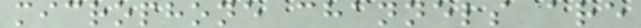microphone channels are
